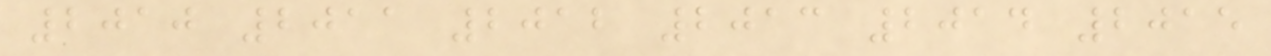2010 2011 2012 2013 2014 2015
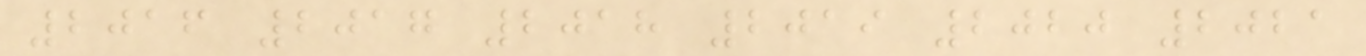2016 2017 2018 2019 2020 2021
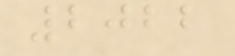2022
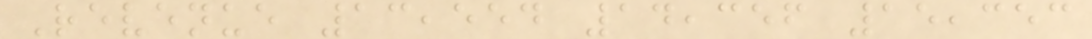Revenue 13,554 14,356 15,353
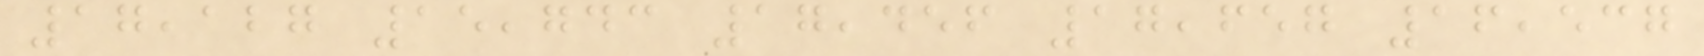17,127 15,743 17,456 17,657 16,537
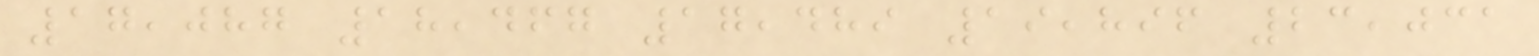17,087 18,467 17,489 19,896 23,031
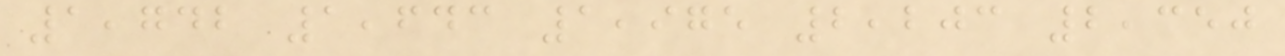1,742 1,643 1,975 2,203 2,350
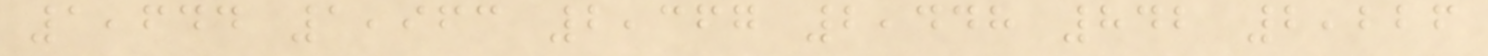1,644 1,963 2,367 2,448 842 2,226
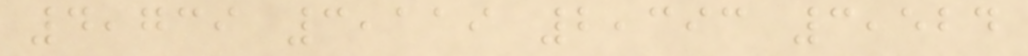4,739 3,119 2,393 3,524
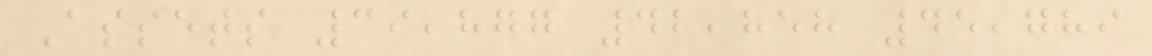Assets 39,877 42,858 45,789
